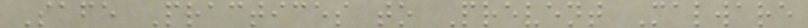Safe Practices to Prevent Malware
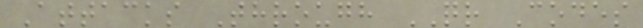Attacks Through QR Codes
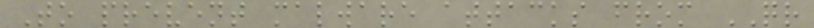To prevent malware attacks from QR
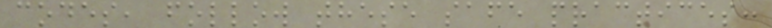codes, follow these safe practices:
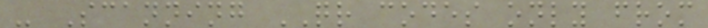- Scanning QR codes only from
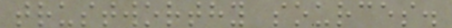trustworthy sources.
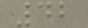42
